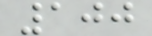100
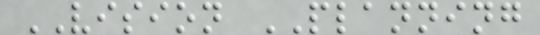VISION PLANNING
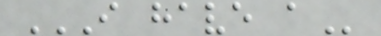I HAVE A
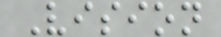Vision
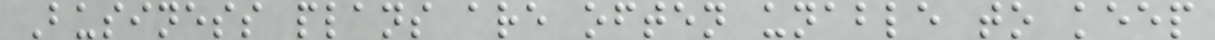Business plans are often unable to keep
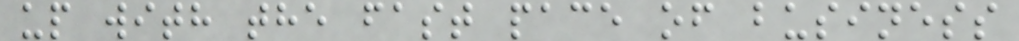up with the fast pace of business
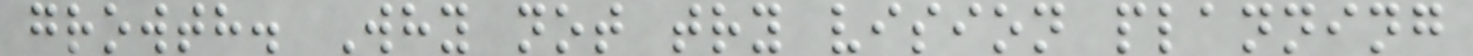growth. Why not try vision planning
